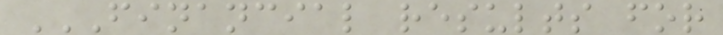FINANCIAL RESULTS FOR
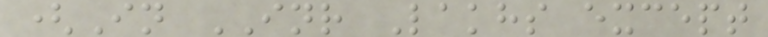(In INR Lakhs except
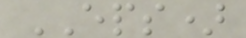EPS)
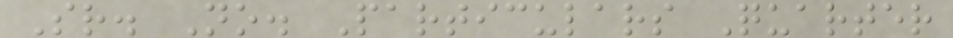Sr. No. Particulars Quarter
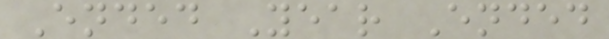Ended Year Ended
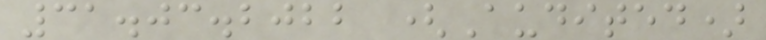31.03.2022 (Audited)
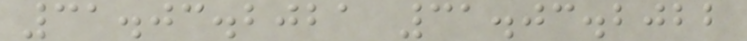31.03.2021 31.03.2022
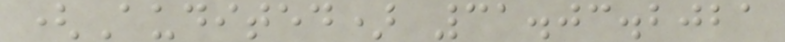(Audited) 31.03.2021
